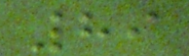89
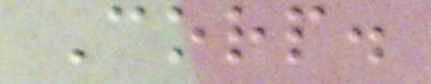Corp.
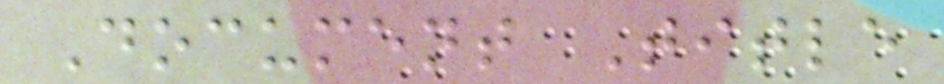Document Title
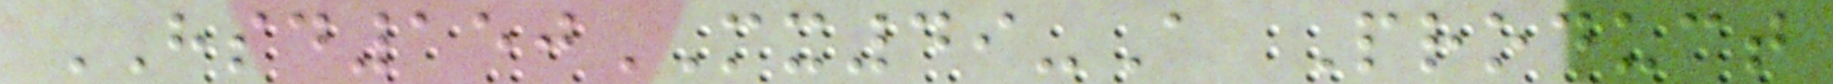HSD150MX49-A Product
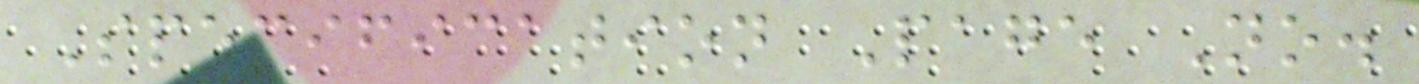Specification Page No.
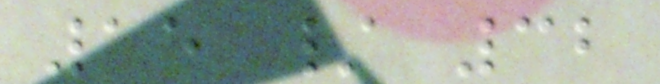15 / 32
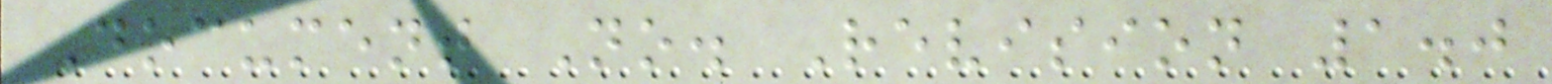Document No. Revision 1.0
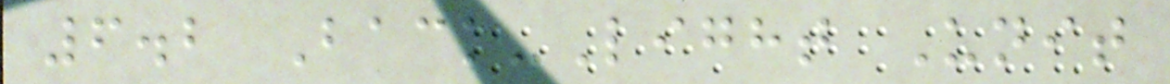6.2 Back-Light Unit
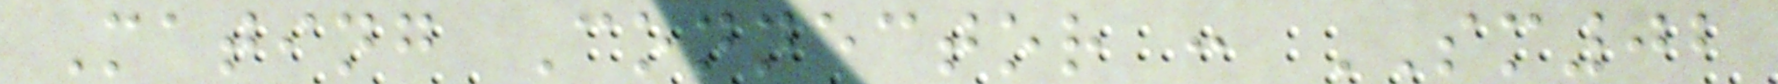Mating Connector : SM02
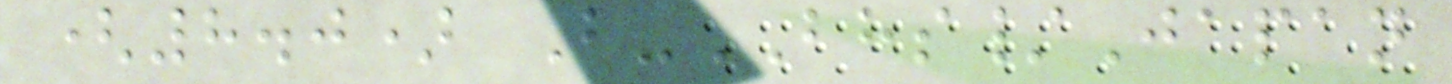(8.0) B-BHS/Japan
